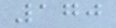170
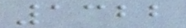1322
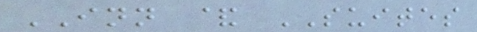INN & SUITES
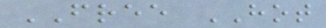FREE HOT
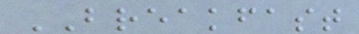BREAKFAST
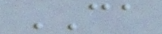CA
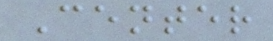Center
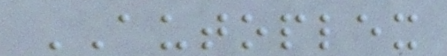AUTOPLEX
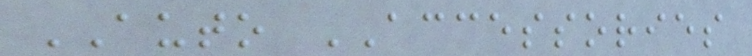AUTO ACCESSORIES
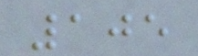105
